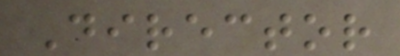Director
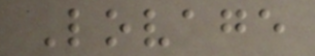Lovage
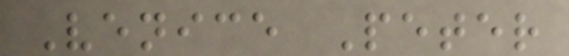Venice Peter
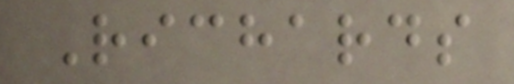Richards
